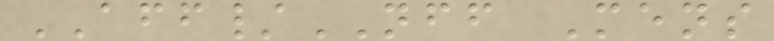AFF/NFF Mens
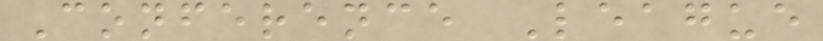Conference League
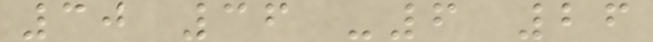30 36 -6 26
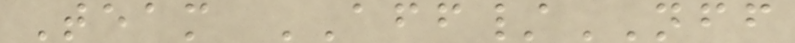Team AFF/NFF
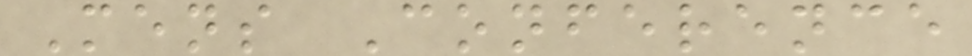Mens Conference
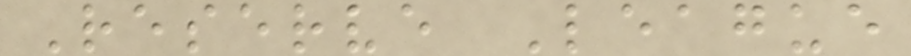Reserve League
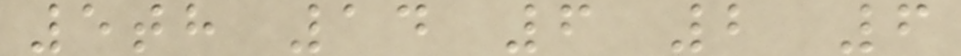5th 14 6 2 6
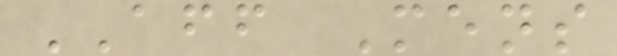AFF Mens
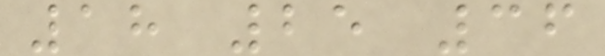18 25 36
